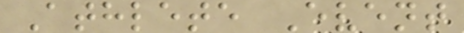Athlete Event
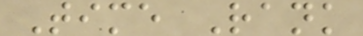Time Rank
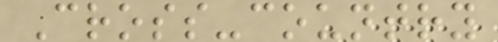Cross-country
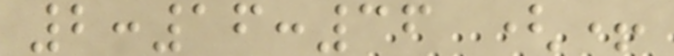2:16:36 (+
